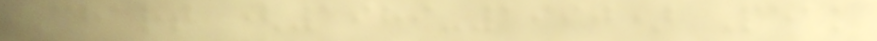Chart (1989-1990) Peak
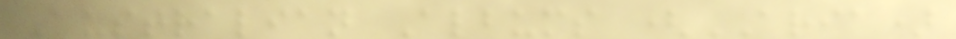Australian Albums (ARIA)
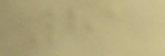81
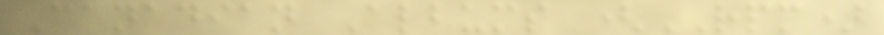Canadian Albums (RPM)
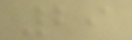29
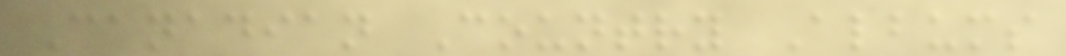Canadian Country Albums
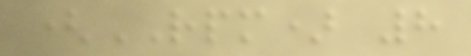(RPM) 8
